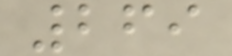269
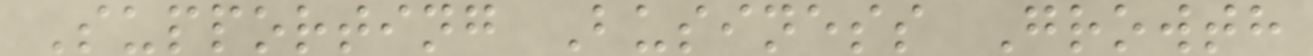Supporting Business Growth
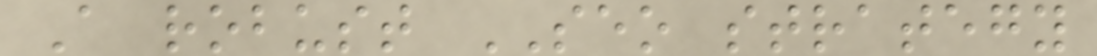A robust SEO strategy
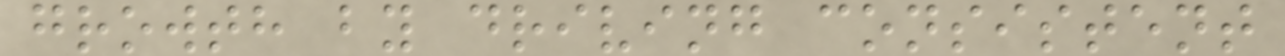growth by driving consistent
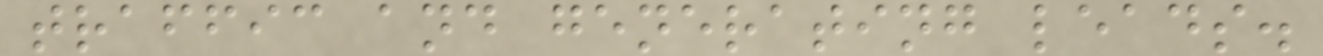traffic and generating leads.
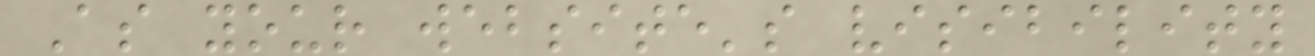As your website's visibility
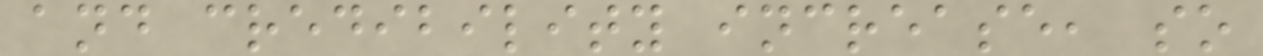and credibility increase, so
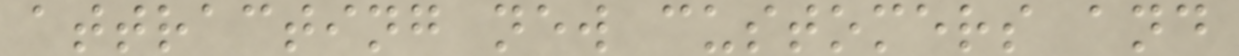attracting new customers and
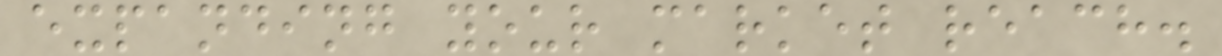expanding your market reach.
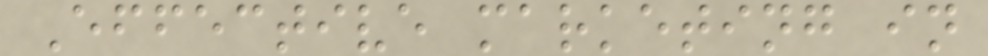Effective marketing in
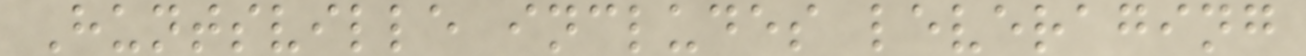Huntsville includes leveraging
